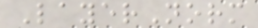LayerNorm
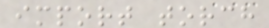import torch
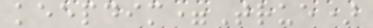keepdim=True)
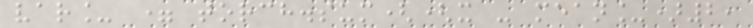var_ = torch.sum((x - mean_)2,
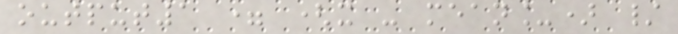output1 = (x - mean_) /
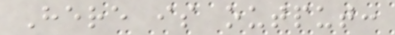Here is output:
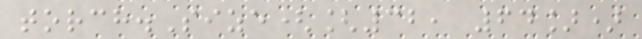torch.Size([32, 64])
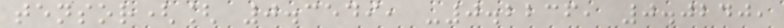tensor([ 0.3549, -0.2236, 0.0240,
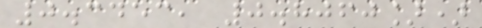0.3453, 0.8060])
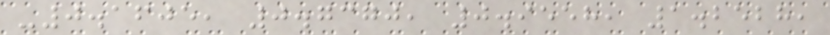-0.1605, 0.7370, 0.9558, 1.2528,
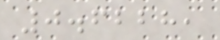0.6228,
